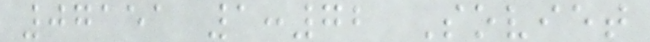07151 1:72 Soviet
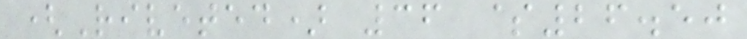(Riveted) 36 $26.50
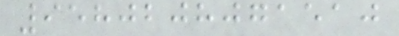9580208071510
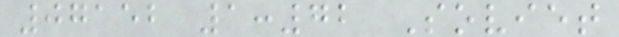07152 1:72 Soviet
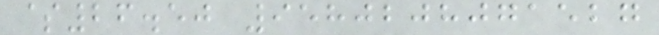$26.50 9580208071527
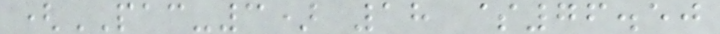(PAC-3) 18 $76.50
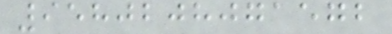9580208071572
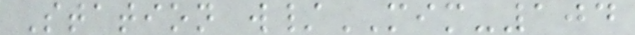Station w/MIM-104
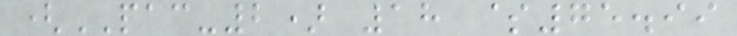(PAC-2) 18 $75.99
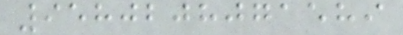9580208071589
